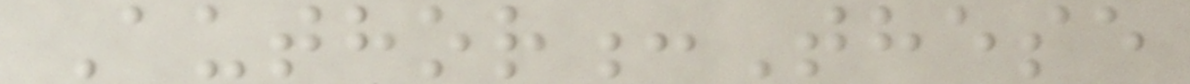Author:These
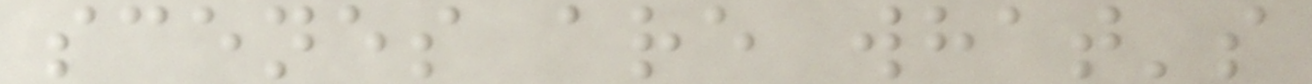scenes are what's
